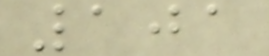101
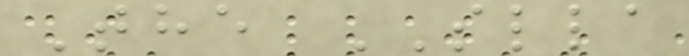The SLLA
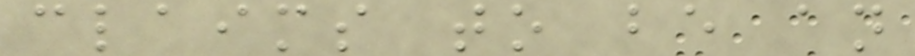claims to be an
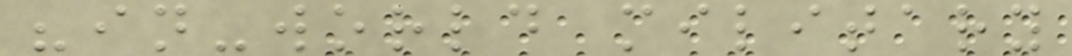"in-world military
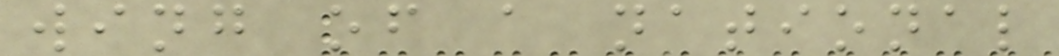wing of a national
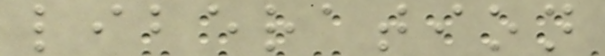liberation
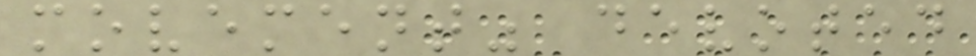movement" devoted
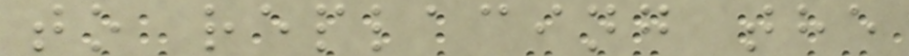to replacing the
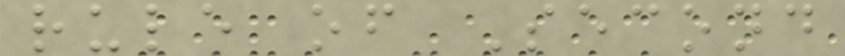rule of Second
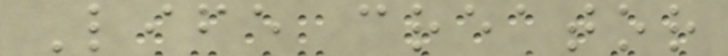Life creator
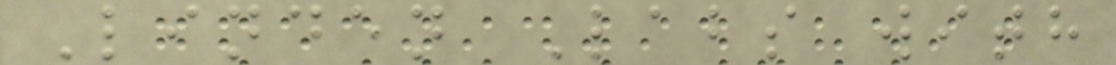Linden Labs with
